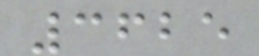3625
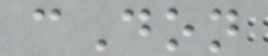cDon
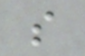s
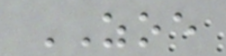ZOE
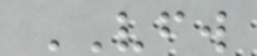VFW
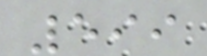599
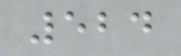524
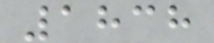1838
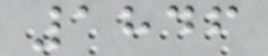1846
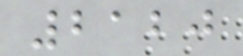2120
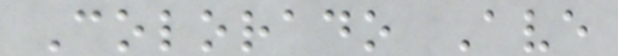Colorado Ave
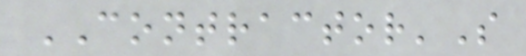CONTRACTOR'S
